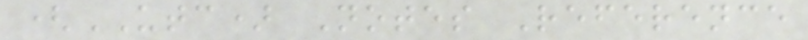(UTC) Notes Reference
